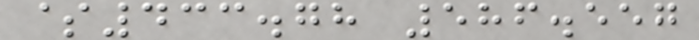$433.78 586.557
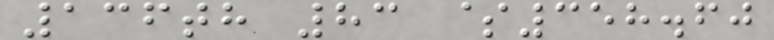136th 83 $358.60
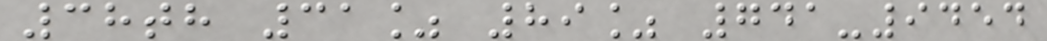38th 31% 89% 741-9454
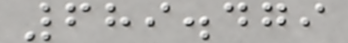689.479
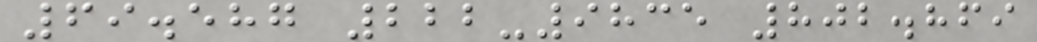69.587 222-9835 802.869
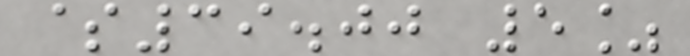$39.00 5%
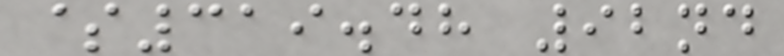$319.48 92nd
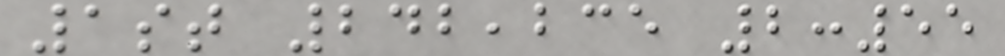1st 242,235 2:55
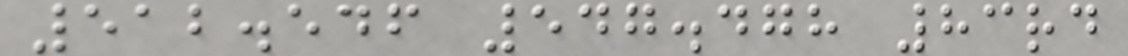512.546 547.478 83rd
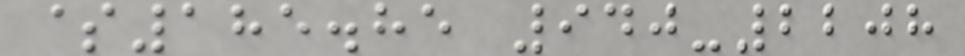$185.85 940-2208
